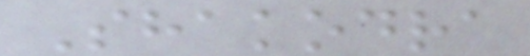Shakodra
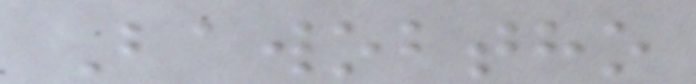Bawobtho
